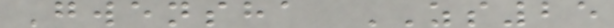Gwensha ZS25
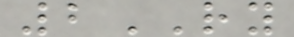2RY
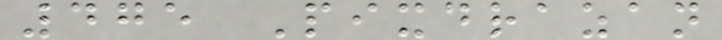475 Pixdrazan
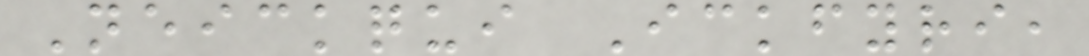Neickqui Ickfyri,
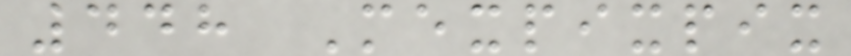448 Mexpixpix
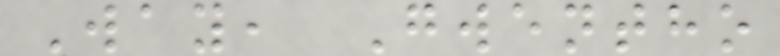Way, Gwentho
